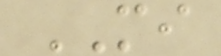MI
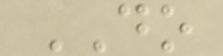DO
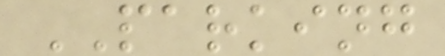PARKING
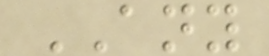ANY
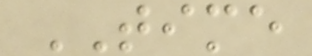TIME
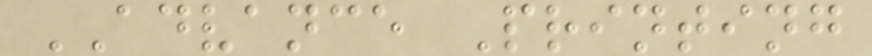ADVANCE Printing
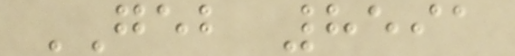GEB 8591
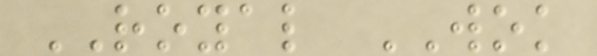ROYAL WOK
